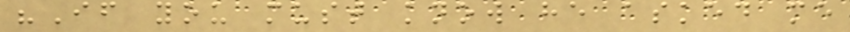"If you must know he asked me
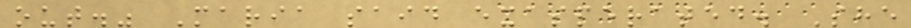out." Maria said exasperated. She
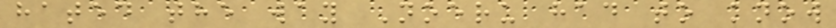hated the way Noeru had to know
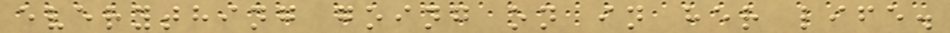everything going on in her life.
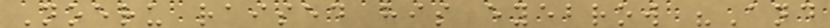Noeru raised his eyebrow "And
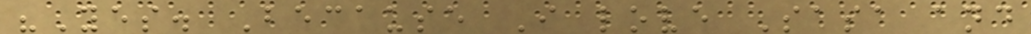"Yes. Because I love Sasa and
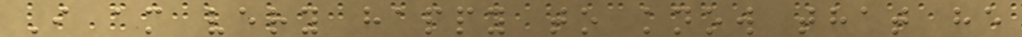I am very happy to know that he
